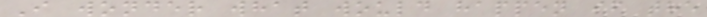I wonder what would happen if the
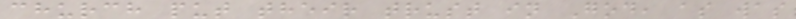church put their trust in God, as was
